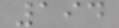194
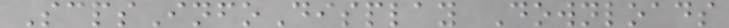ScpsInfoDisplay Downloads
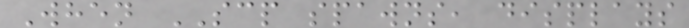When SCP spawns, displays
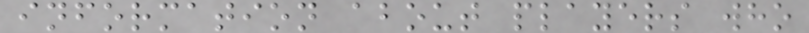information about players who
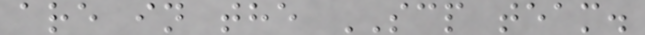are in the SCP team.
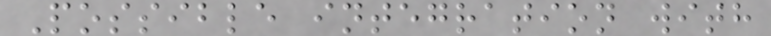Possible integration with
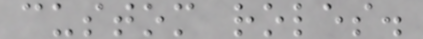custom roles.
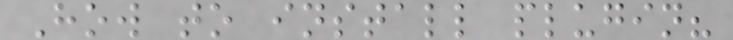How to install plugin?
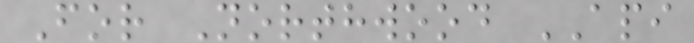For Northwood API
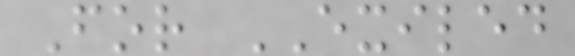For EXILED
